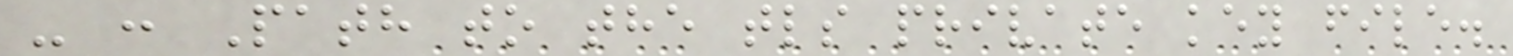- : Path to the tls private key file.
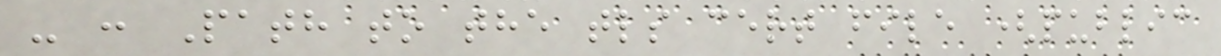- : Path to the tls cert file (public
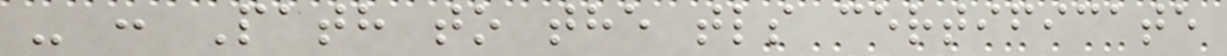- : Path to the tls certificate
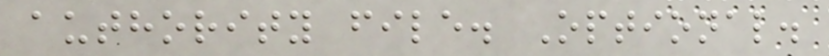authority file. Optional.
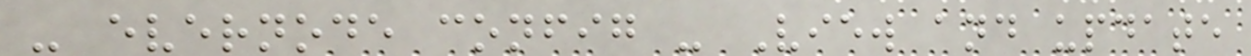- evernode config - View and update
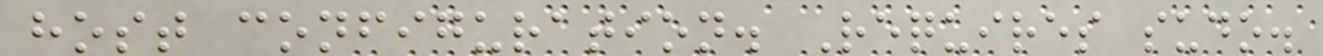host configuration. Requires sudo.
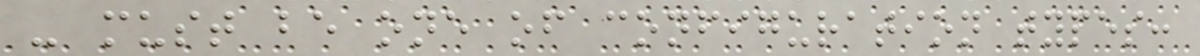- must be one of configuration types:
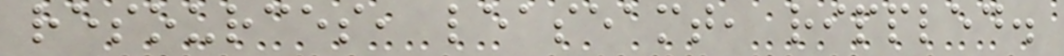resources, leaseamt, rippled.
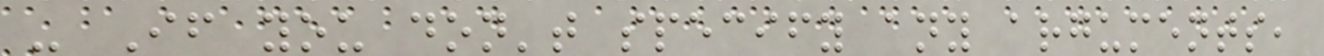- If you don't specify any arguments,
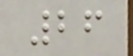26
